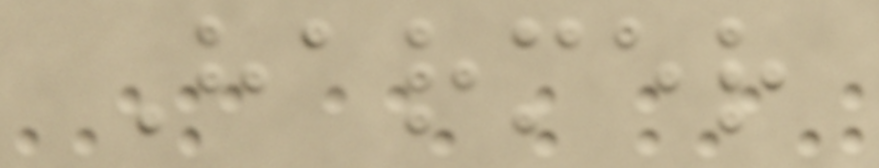Harmer
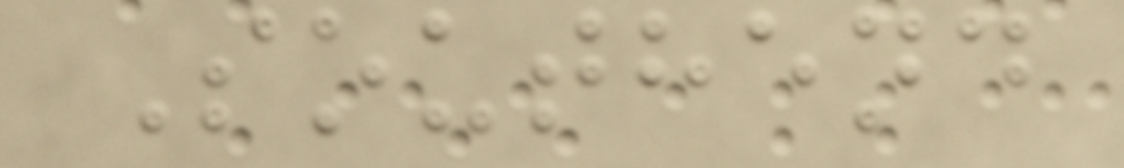Southend
